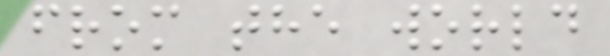from the world
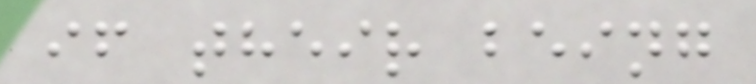if their being
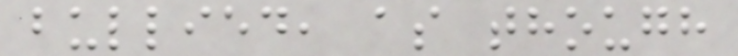bullied, as though
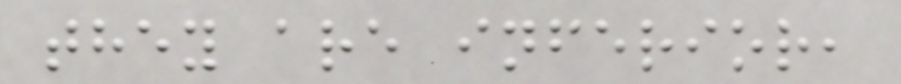they are inferior,
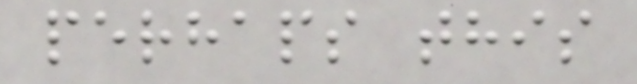perhaps this
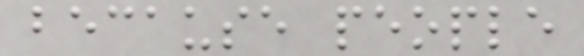because people
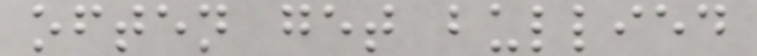often get bullied
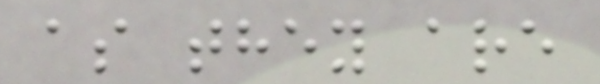as they are
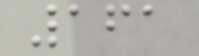161
